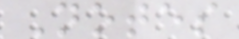Notes
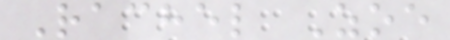Rachel Zoe
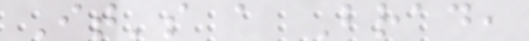It's a Brad,
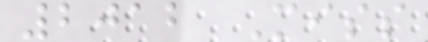2012 Miss
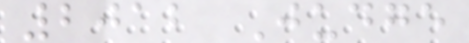2012 Judge
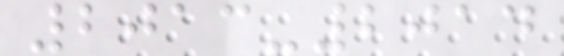2013-2014
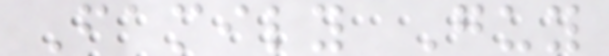Family Guy
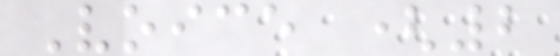Voice (2
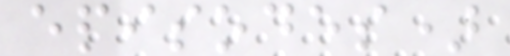episodes)
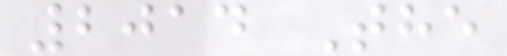2014 The
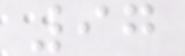97
